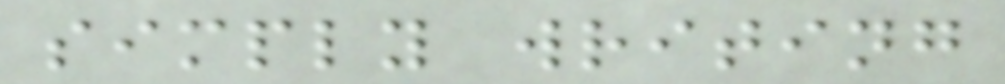simply writing
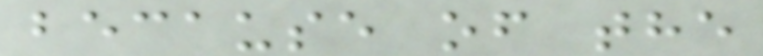because of the
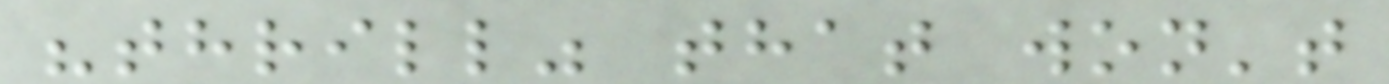"thrill" that won't
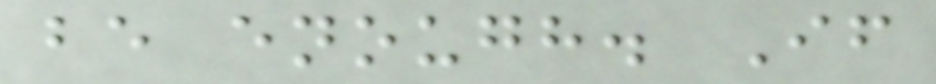be enough. If
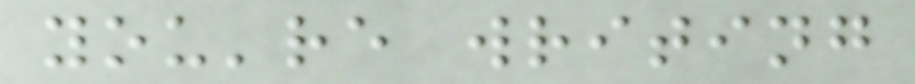you're writing
